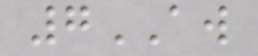7AW
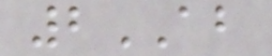2AB
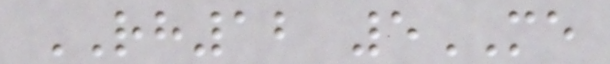RH12 5ME
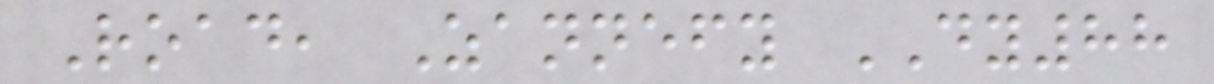Road, Zannefy DY88
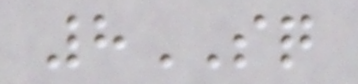8SQ
